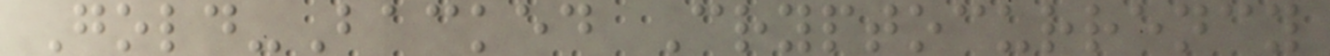Gold-Backed Cryptocurrency
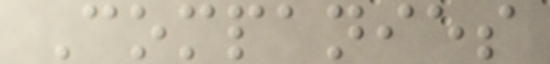Companies
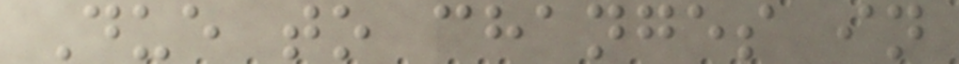Due to changes in
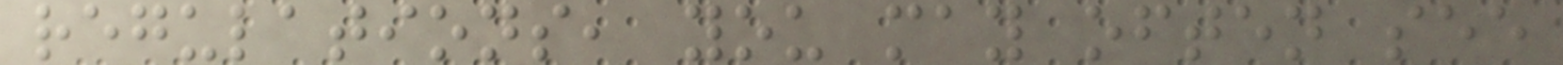regulations, you may often see
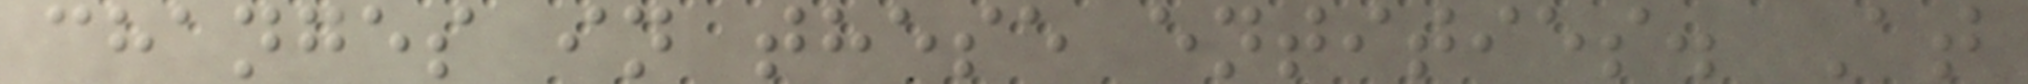changes in these entities. At
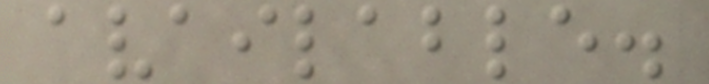available.
